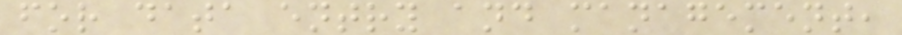for data entry and management,
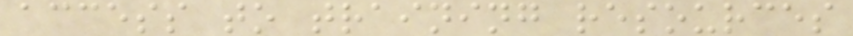access to training resources
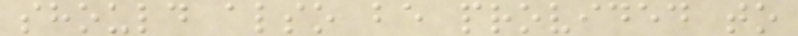should also be provided to
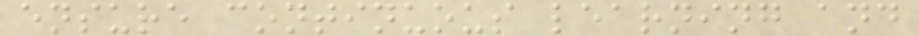ensure continuous learning and
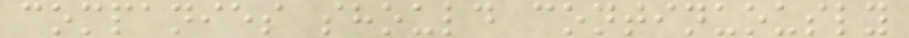companies should continuously
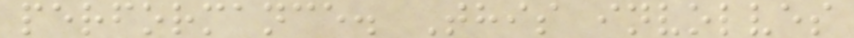performance. This involves
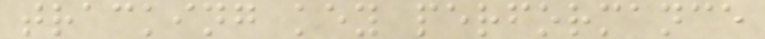tracking key performance
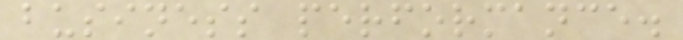business performance.
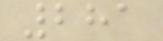281
